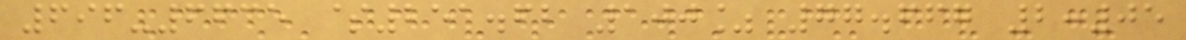696-6635 $251.62 100% 77.667 2:05
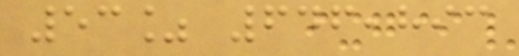53% 646,893
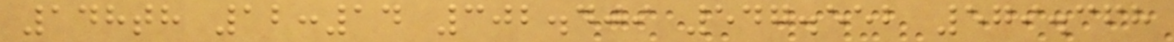148th 12:14 302.409 547.552 579.368
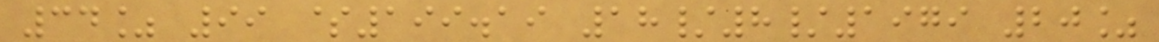34% 99 $199.19 18/8/1979 20%
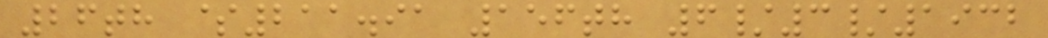26th $211.91 156th 6/3/1932
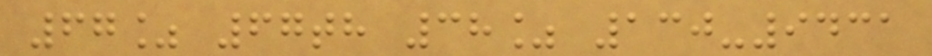67% 67th 38% 130-9431
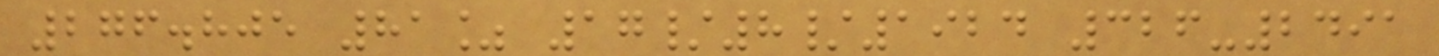276.805 81% 17/8/1924 326-2491
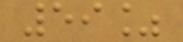59%
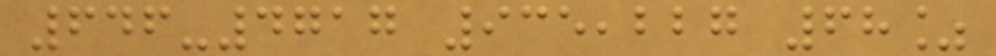646-4717 935,227 68%
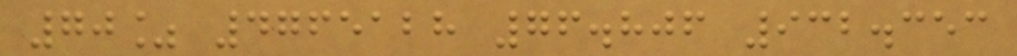70% 4765128 76.806 932.353
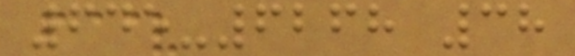645-6268 38
